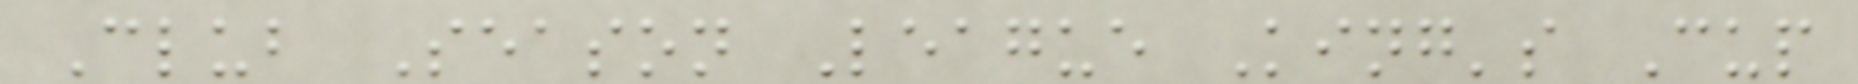Club Season League King's Cup
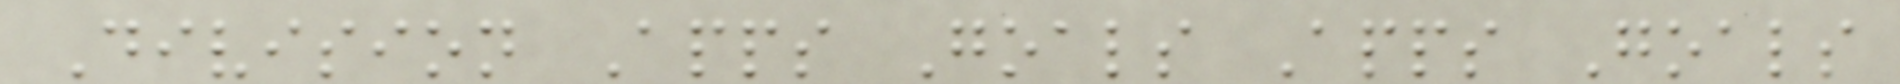Division Apps Goals Apps Goals
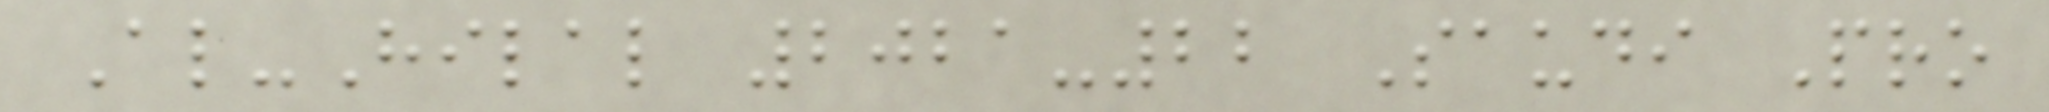Al-Hilal 2021-22 Saudi Pro
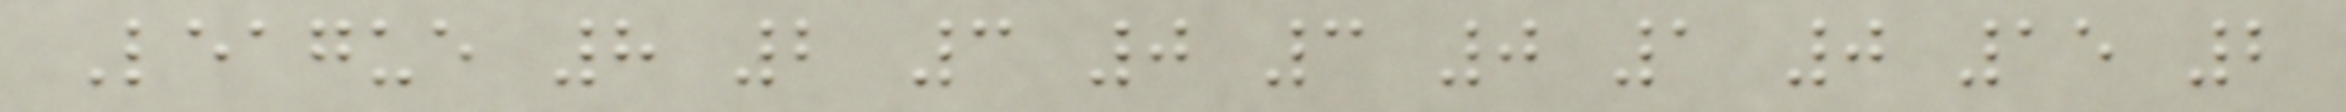League 8 2 3 0 3 0 1 0 15 2
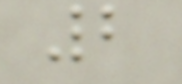2
